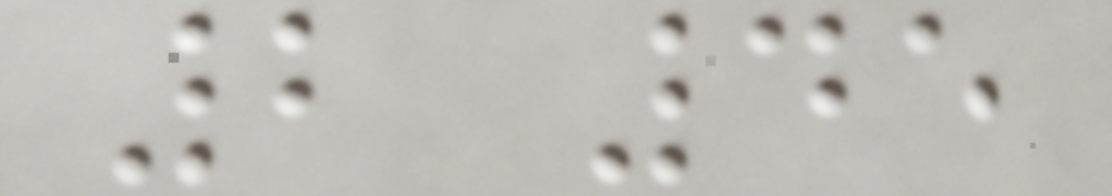2 45
